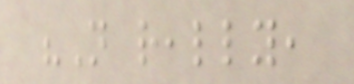"Not really,
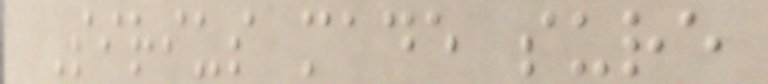Sirius made sure
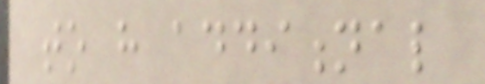to have additional
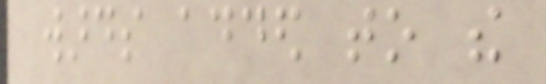wards added to the
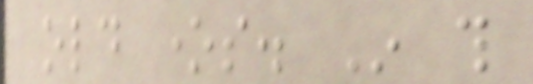old ones. In this
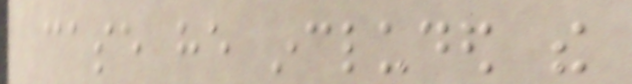case he included the
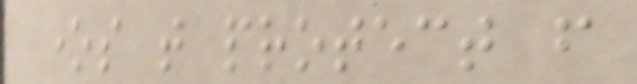ones that protect from
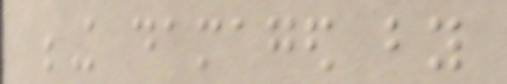being damaged by
